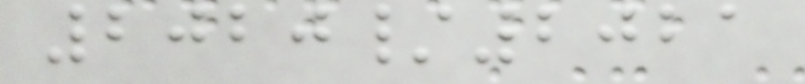2020/2021
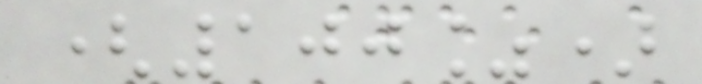(100%)
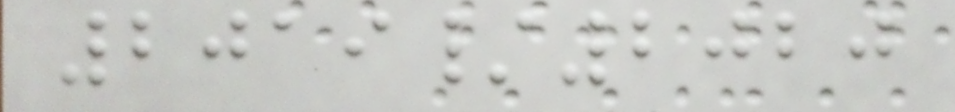2019/2020
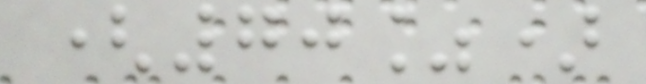(70%)
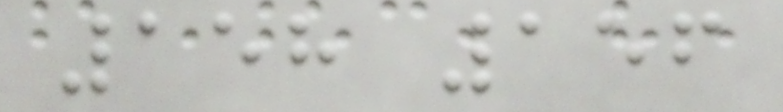158 156
